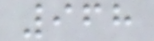968
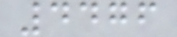4476
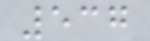537
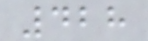428
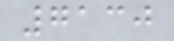7130
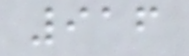916
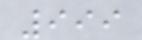999
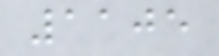1105
